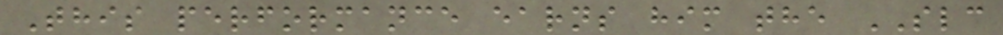This performance earns him the SLC
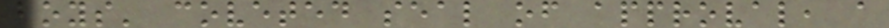boys' coveted seal of approval, a
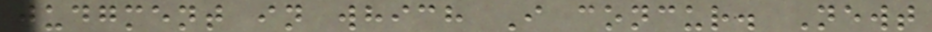judgment in which I concur. Newt
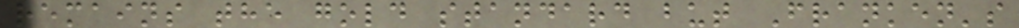remains the gold standard but Franken's
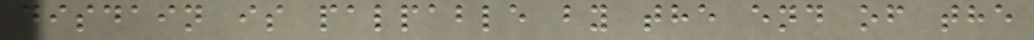disdain is palpable by the end of the
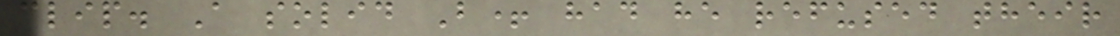clip. A solid B+ had he refused their
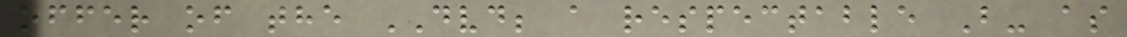offer of the DVD; a respectable B- as
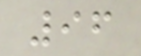96
